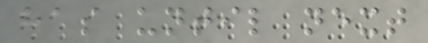has until next
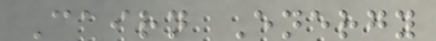Cairn Energy
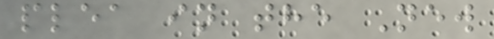plea in the New
